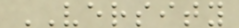VERSITY
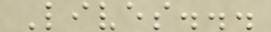Lives...
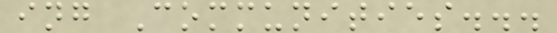ing Communities...
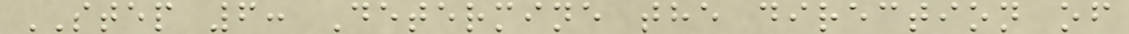STEP 6: Determine the direction of
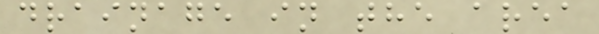drainage in the area
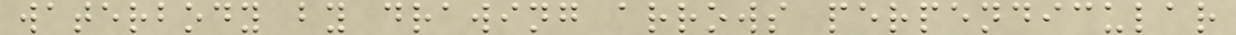waterbody by drawing arrows perpendicular
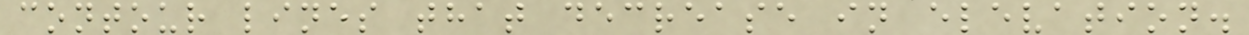contour lines that decrease in elevation.
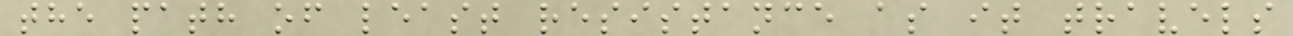the path of least resistance as it travels
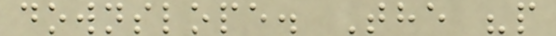downslope. The "p
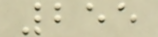255
